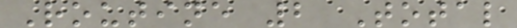Routine 2 Total
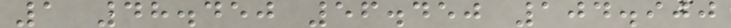1 48.450 56.450 104.900
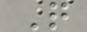Q
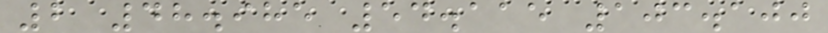2 48.985 54.115 103.100
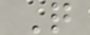Q
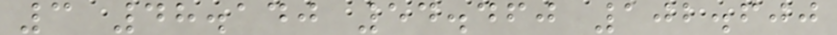3 48.140 54.460 102.600
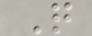Q
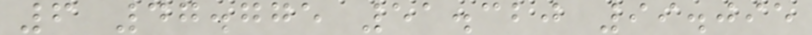6 47.775 51.320 99.095
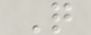Q
